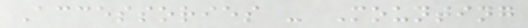Accessories - Mounting
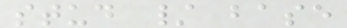stud / base
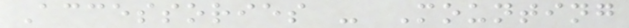Accessories - Mounting
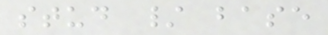stud / base
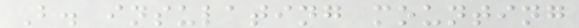B. insulating mounting
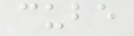cube
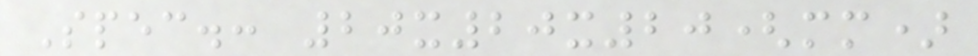Spec.: 20x20x20(mm)
